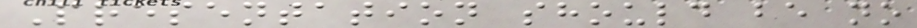Presentation should be no
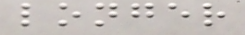longer
